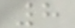8
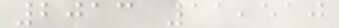2013 11,510
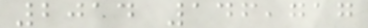2014 146,717
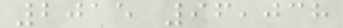2015 96,038
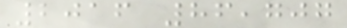2016 86,707
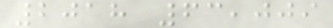2018 63,009
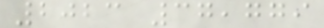2023 37,779
